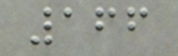166
